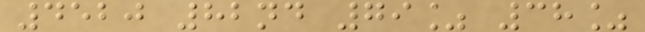4520 82nd 79% 38%
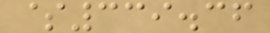$339.36
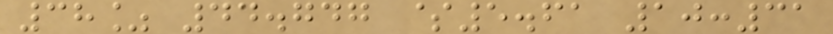38% 44.747 $5.61 10:31
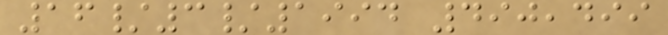16/3/1994 490,499
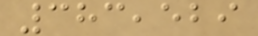383,529
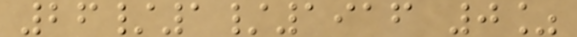26/1/1916 0%
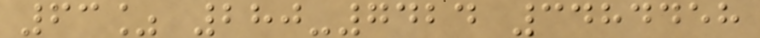63% 280-7424 3484458
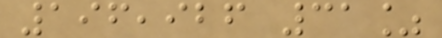196,926 31%
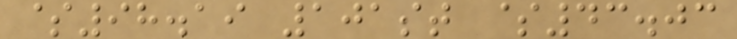$98.19 101st $43.03
